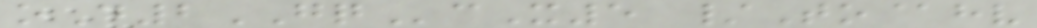oD2GQcX5 /To@hv
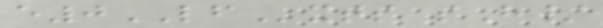e0LFxts sH/
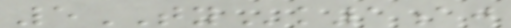5TYk1aj
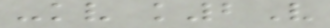-kv k2V
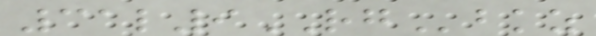31l9RGbkz
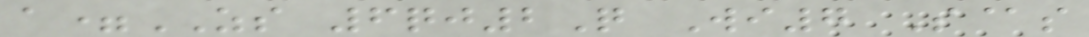a=ZS 6qj2Q Wi7 S@s
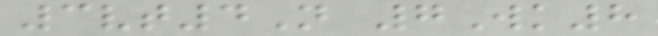3vt4N 7Wk8
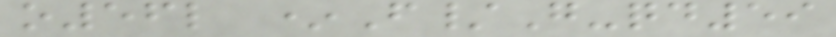o56l *F/G-qd59
